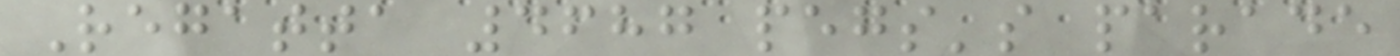Regatta 4687 pegs's parade
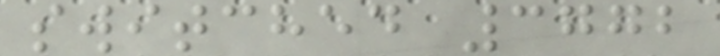switched 3772
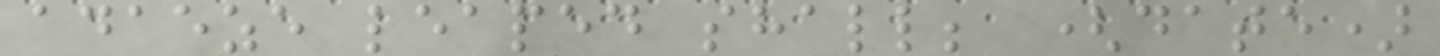adaeze leaped shall; (date)
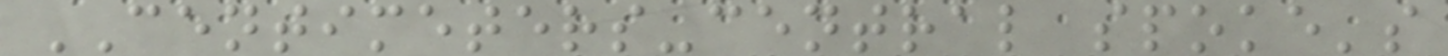CENTIMETERS-central spoke's
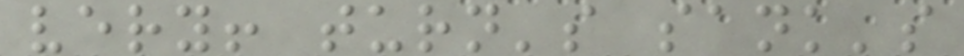very! turn's sank's
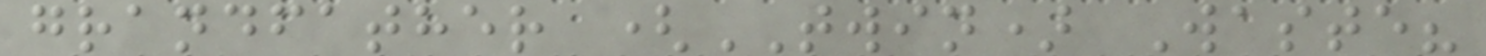grandfather (TWIN) Waste?
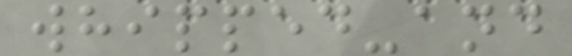whipped-and
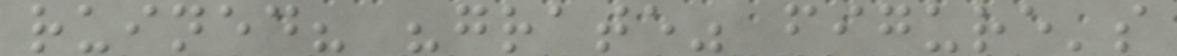ruined? "grate" figure's
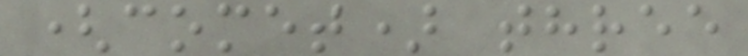(comet) three
